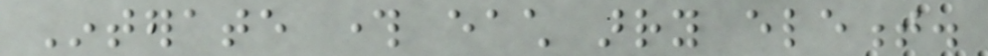Interate through each arry element.
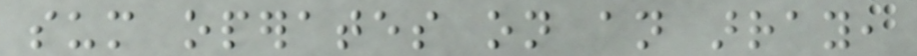sum operates on an array,
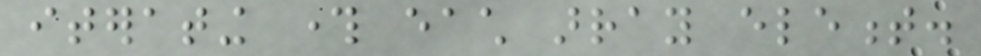iterating through each array element.
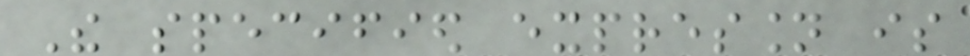The specified expression is
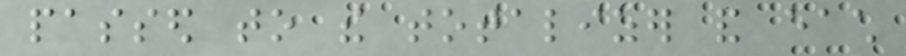passed to the totalizer and each
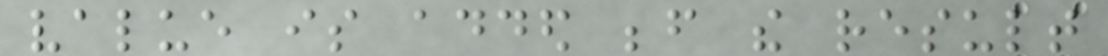value is added before the result
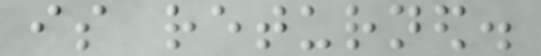is returned.
